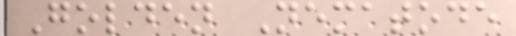Golden Nematode
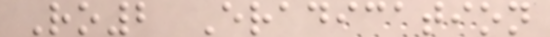Ro2 Eradication
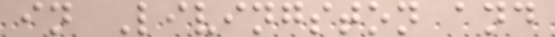in Livingston and
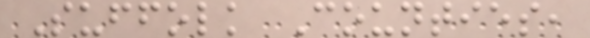Suffolk Counties,
